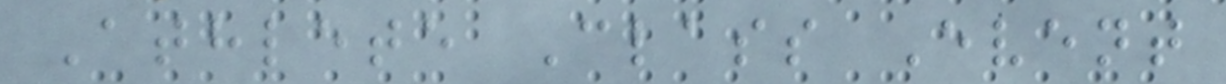Athlete Class Event
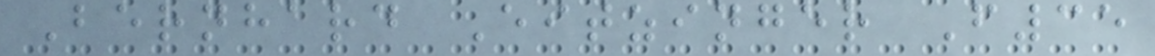Bernhard Eitzinger F35
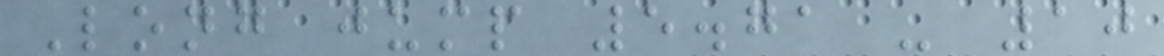Long jump 5.71 - 10
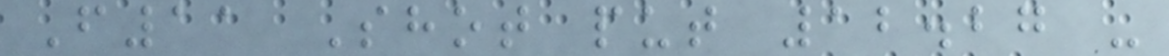F11 Shot put 12.27 -
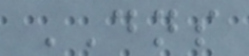DNS
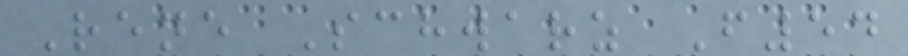Rene Schwarz F54
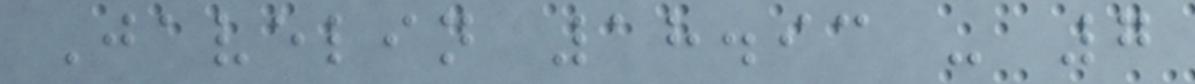Javelin 18.93 - 7
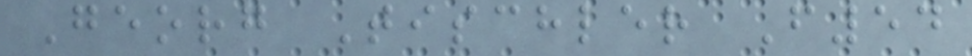Georg Tischler F54
